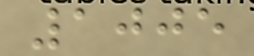1005
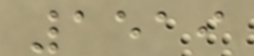1519
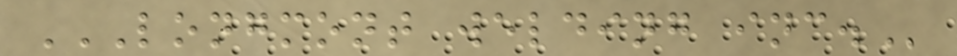LONGMONT WELDING INC.
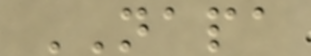NAPA
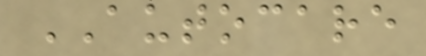AUTOCARE
